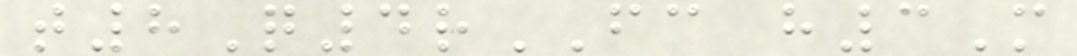t8Q4rFC h3M
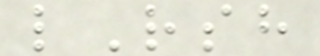lRsh
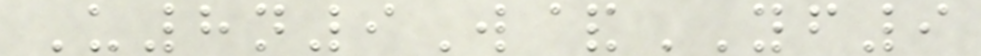U8n9W&YF9
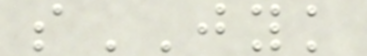sJYK
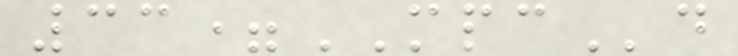33=MPCd
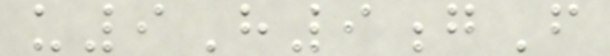u9H9gF
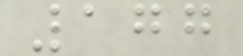177
